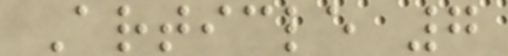Article 7
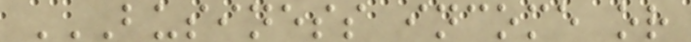BUSINESS INCOME OR
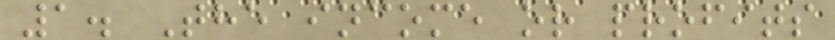1. The income or profits
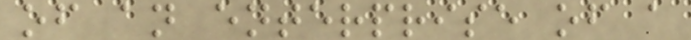of an enterprise of a
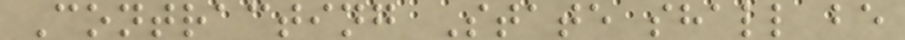Contracting State shall be
